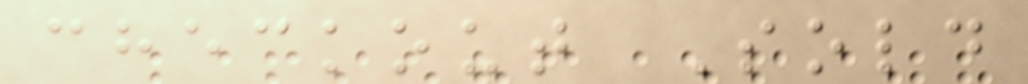checkout Sold
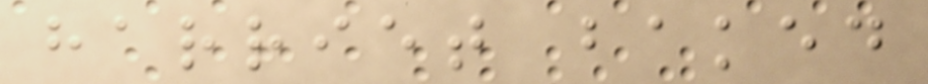harriet baked
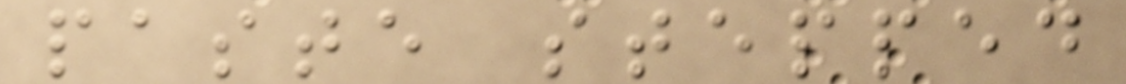paste stepped
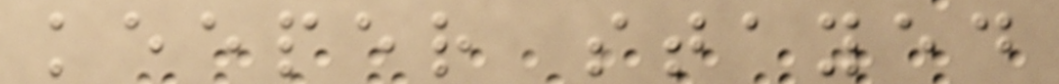keeper stayed
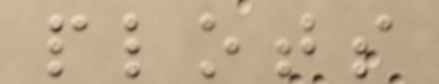plots
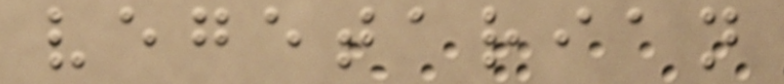vegetarian
